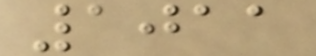1011
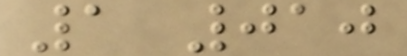1 010
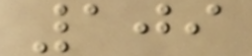109
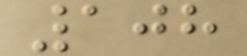108
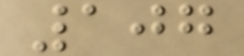107
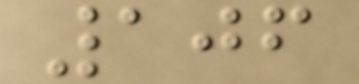106
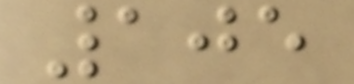105
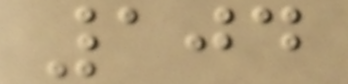104
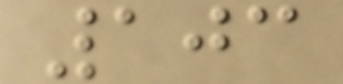103
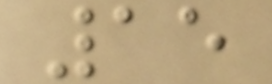15
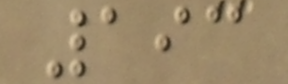193
